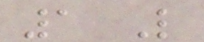1 Like
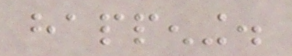happening.
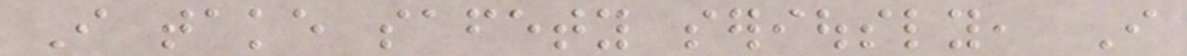I take safety seriously, I
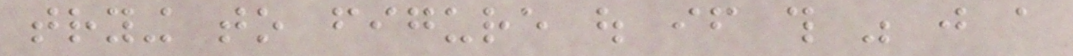trying to figure out if this was just a
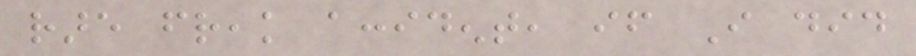rare freak accident, if I did
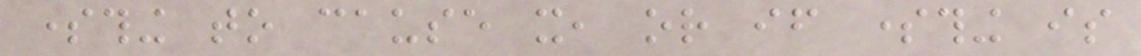something to cause it, or if something is
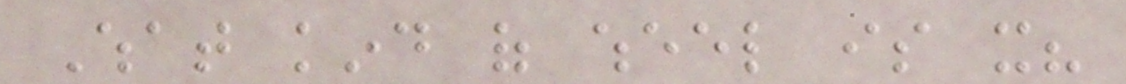What kind of wheel is it?
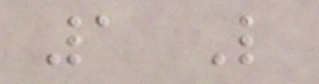1 Like
